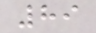89
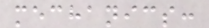mechanics:
